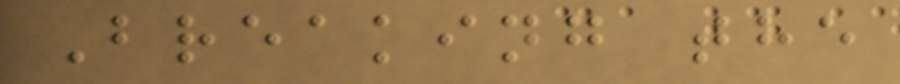Breaking the
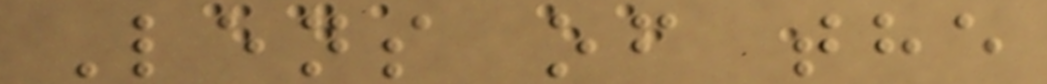Lens of the
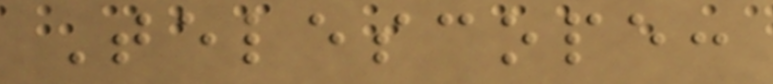Telescope:
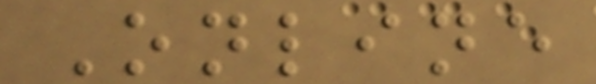Online
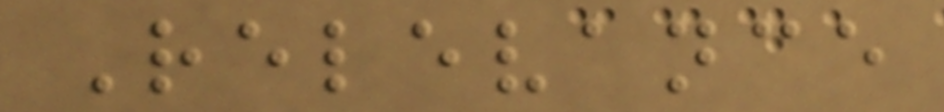Relevance
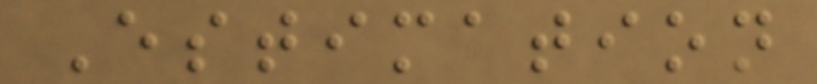Estimation
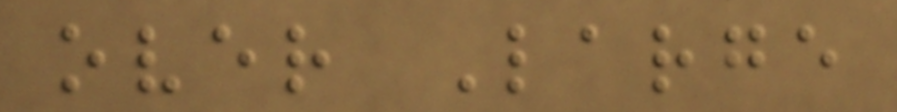over Large
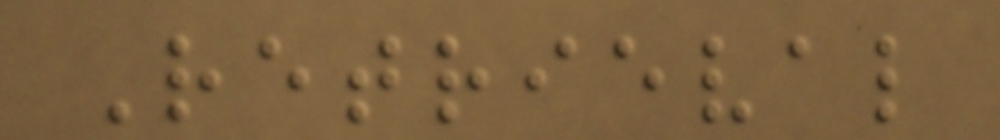Retrieval
